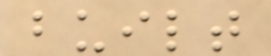built
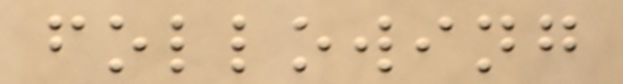following
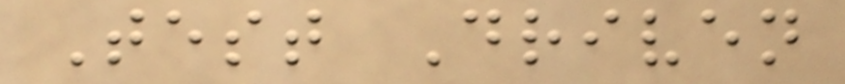Test Driven
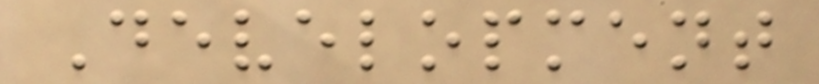Development
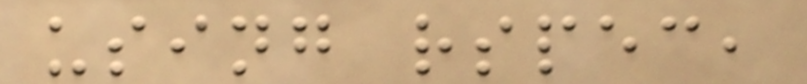using rspec,
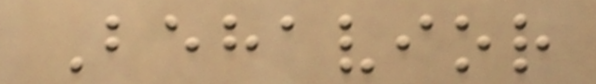Behavior
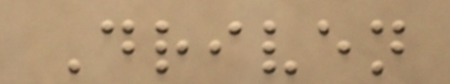Driven
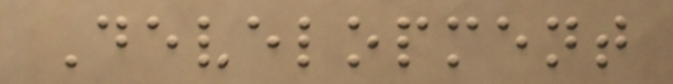Development
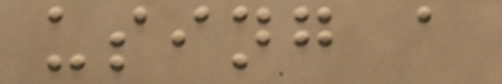using a
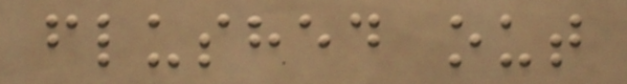flushed out
